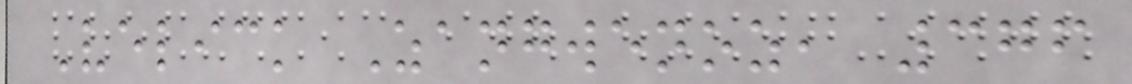Velick Zangwenoz, 376
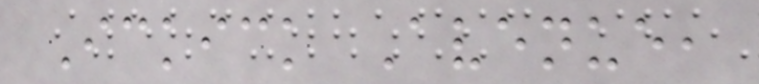Ickick Avenue,
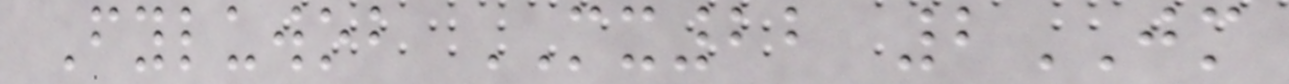Fyluwob MX22 2JM
